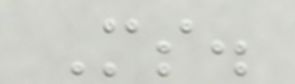Ms.
